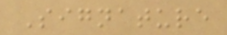Signature
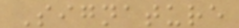Signature
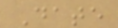Date
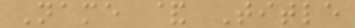Name & Title
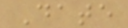Date
